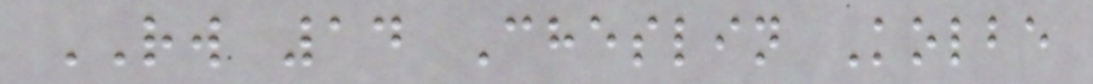RW 14 Cheslin Kolbe
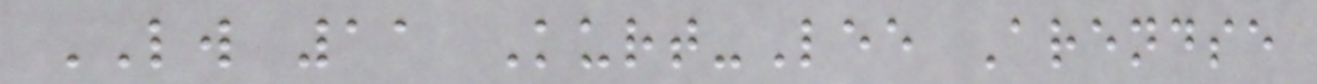LW 11 Kurt-Lee Arendse
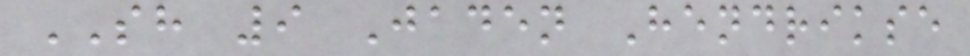SH 9 Jaden Hendrikse
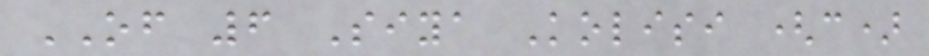OF 6 Siya Kolisi (c)
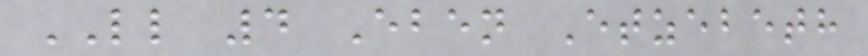LL 4 Eben Etzebeth
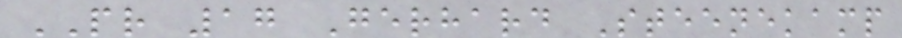PR 17 Gerhard Steenekamp
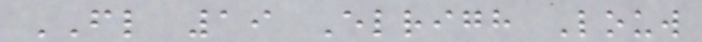FL 19 Elrigh Louw
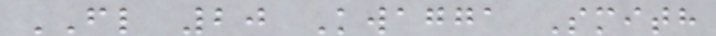FL 20 Kwagga Smith
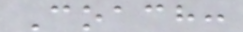Coach:
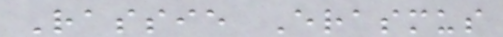Rassie Erasmus
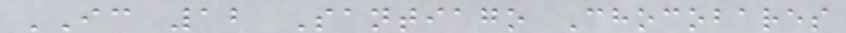IC 12 Santiago Chocobares
